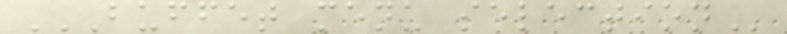BUFFET MENU SELECTION
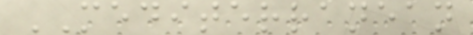MEDITERRANEAN
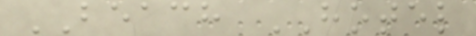BEACH HOTEL
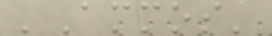'Ammos'
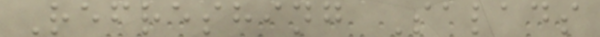Refreshing Salads
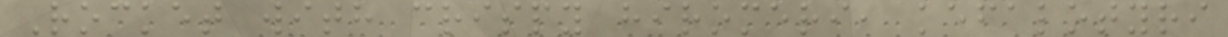Rocket with crispy hiromeri, kefalotyri
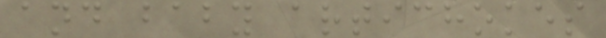and baby artichokes
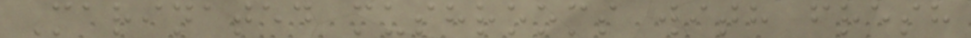Marinated mushrooms with fresh
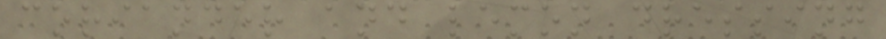coriander and lemon dressing
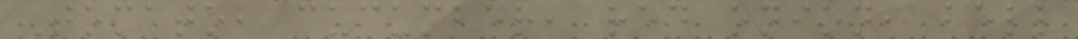Tomato, cucumber, red onion, bell
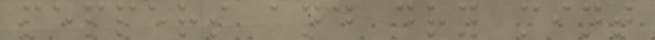peppers and dry mint
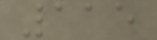115
